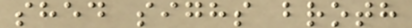shed sighs broth
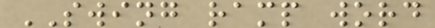SWING ramp word
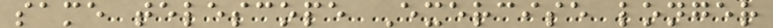same telescope Exercise longer
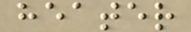heater
